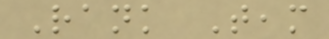Rank Team
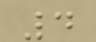4
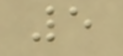5
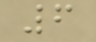6
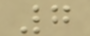7
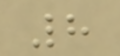8
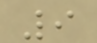9
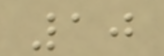10
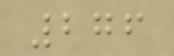276
